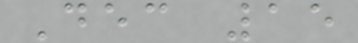Dec 15
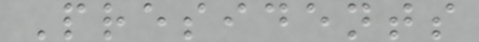Presidents
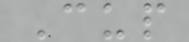Cup
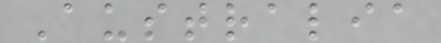Australia
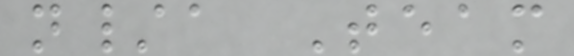n/a Team
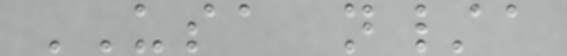USA n/a
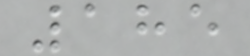185
